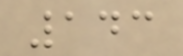143
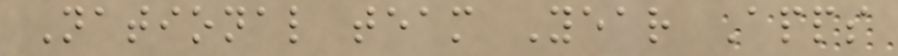National team Year Apps
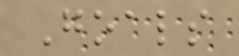Goals
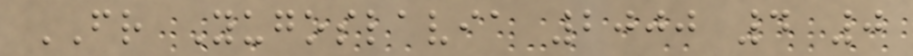FR Yugoslavia 2000 4 0
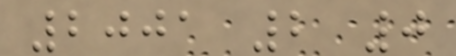2001 2 0
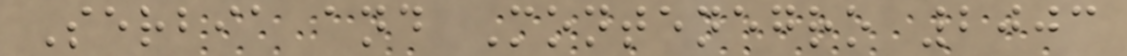Serbia and Montenegro 2003
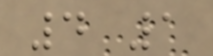4 1
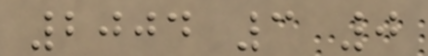2004 3 0
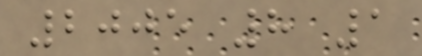2005 8 1
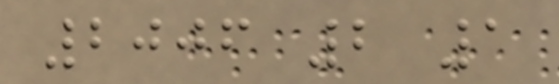2006 2 1
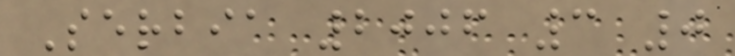Serbia 2006 3 0
